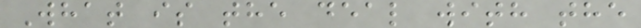What is the deal with the
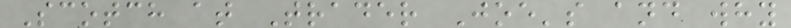Scotch at Trader Joe's and why
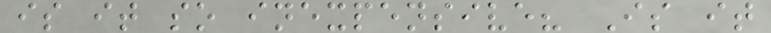is it so inexpensive? Is it
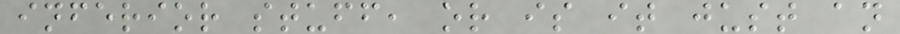inferior stuff, or is it just an
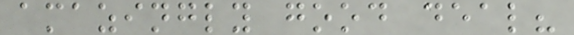amazingly good deal?
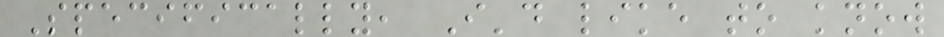Specifically, I'd like to know
